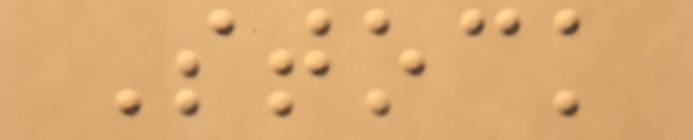Stock
